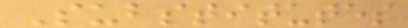Substitutes
